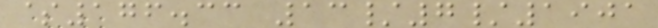$176.33 13/7/1901
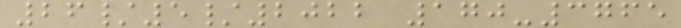26/5/2022 170-3765
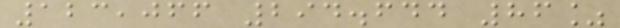123,066 294.644 86%
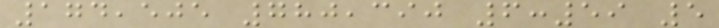174,505 780,390 6:59 5
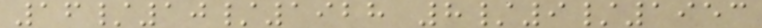16/10/1928 8/9/1953
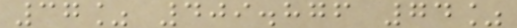37% 409.876 74%
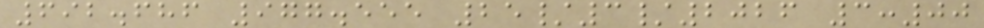692.686 977.555 25/3/2026 3:00
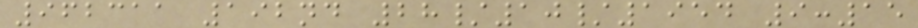962311 192nd 28/10/1954 9:15
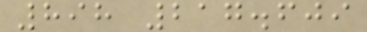898 217.609
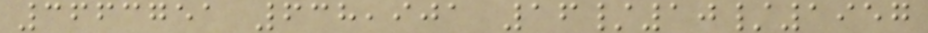3663751 638,901 16/10/1957
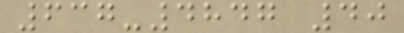637-4847 40
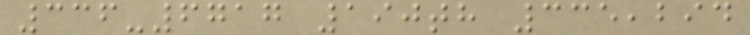336-6717 190th 335,294
